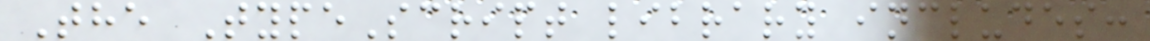The TypeScript library includes:
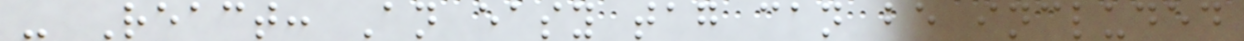- React: An easy tag can be included
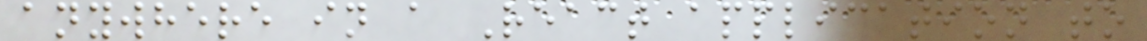anywhere in a React application to
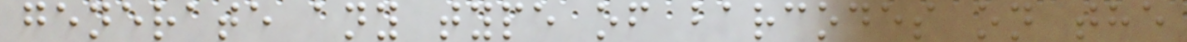generate any type of barcodes on the
